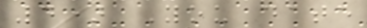4) You date
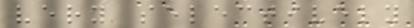very selectively
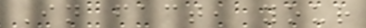In fact, your
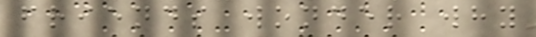friends wonder why
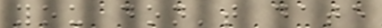you don't date
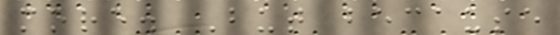more. But because
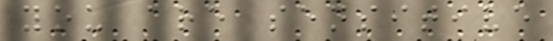you are sensitive
